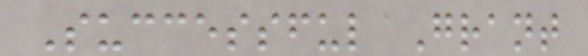Successful Grant
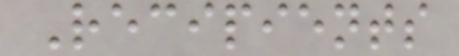Recipients
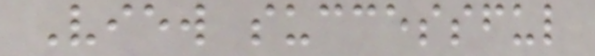View successful
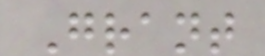Grant
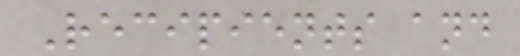Recipients and
